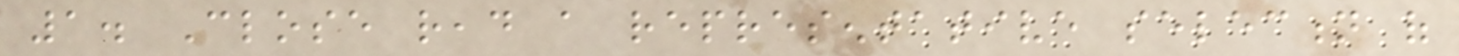1. Close read a representative selection of
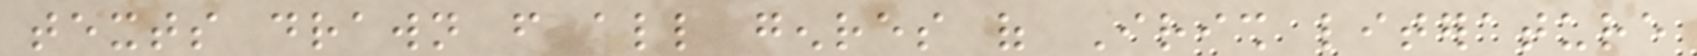texts drawn from all genres of Irish literature
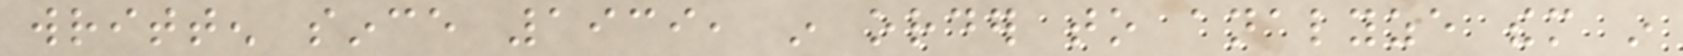written since 1939, in order to analyze them in
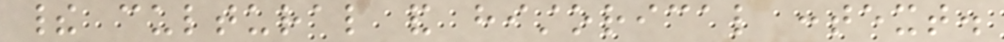their cultural and historical context.
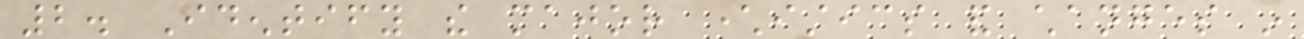2. Identify the major characteristics and changes in
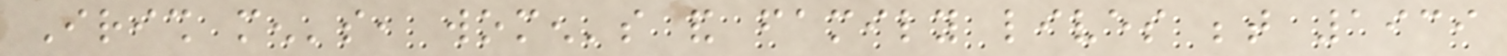Irish men's, women's and family lives between 1939
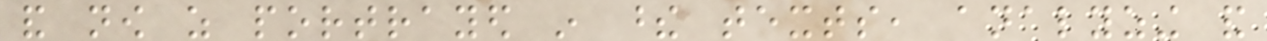and now as portrayed in these texts, analyzing and
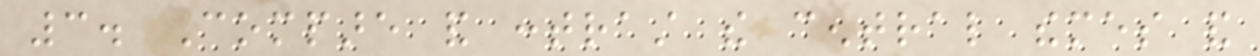3. Compare and contrast the central themes and
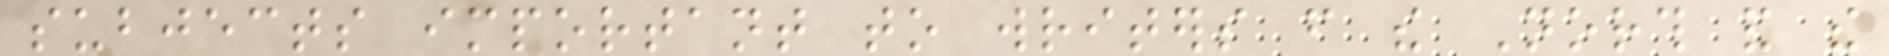subjects important to writers from the North and the
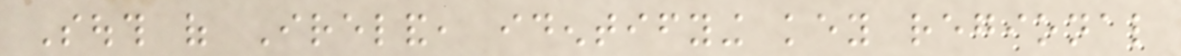South of Ireland, identifying key regional
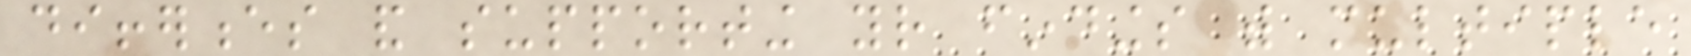differences and supporting your findings with multiple
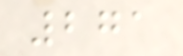271
